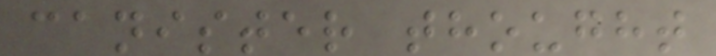canister thought
